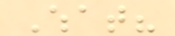What?
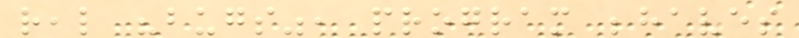real "bugs", program behaves
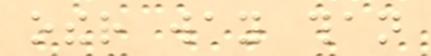other way than
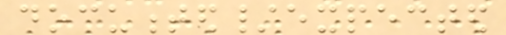documented/expected
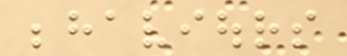behaviours
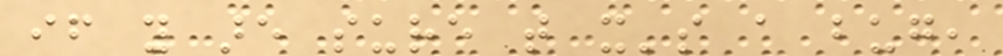if you are sure that it's a bug,
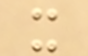it
